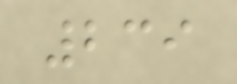239
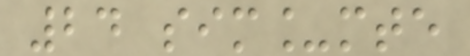24 sim_mte
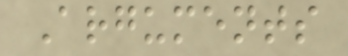Arguments
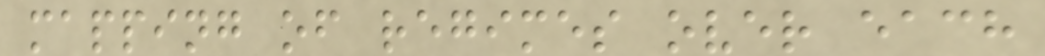mapping of regimes over each
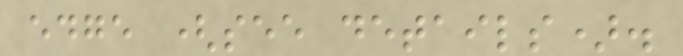edge (see details).
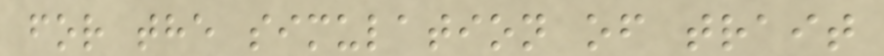for the simulation of trait
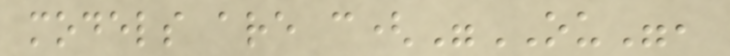models are c("OU",
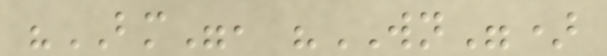"BM", "WN")
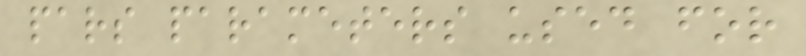pars parameters used for
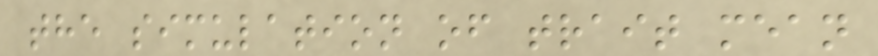the simulation of trait mean
